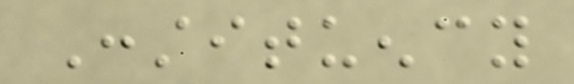Constituency
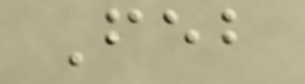Feb
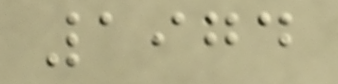1974
